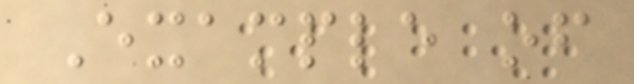Example of
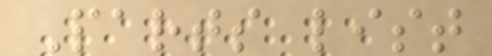Parts list
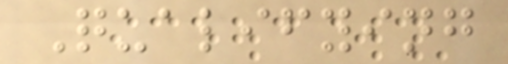Qualifying
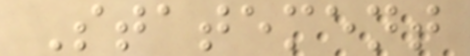Statement
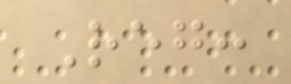Reg:
